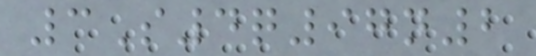3S4q97n2
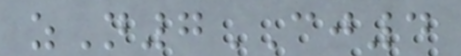zN7CJ4
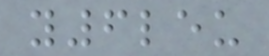y6leu
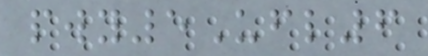pwy5Ufl6
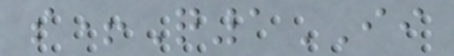s+Q1II
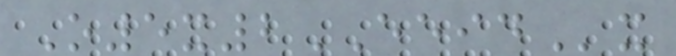O5x2EEIDx
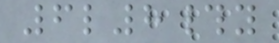6l8#y
